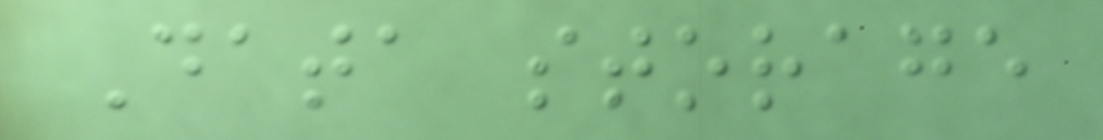Data storage
